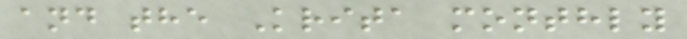and the Krita monthly
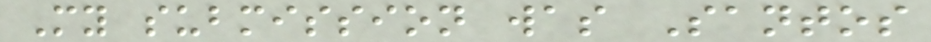My submission was Santos
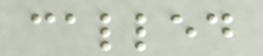called
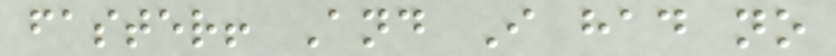faster! And I had no
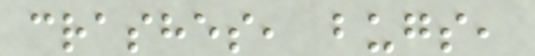crashes, bugs,
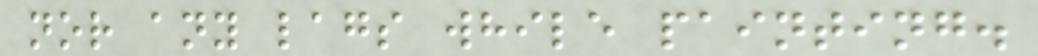nor any lags while painting.
